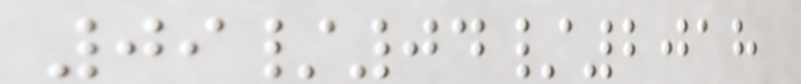09/04/2018
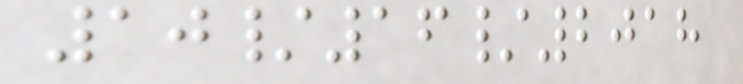10/16/2018
